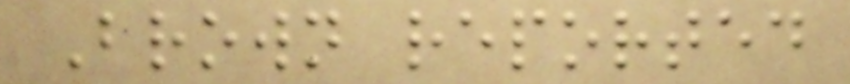Brown reported
